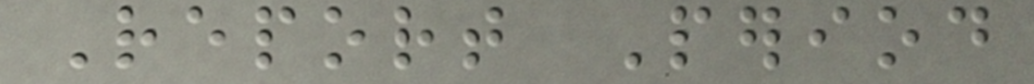Report Period
